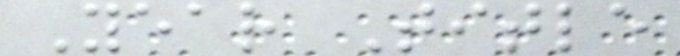Year Title
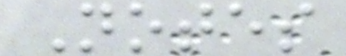Notes
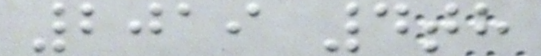2019 4th
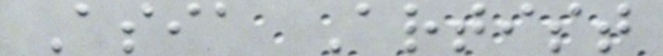Asia Artist
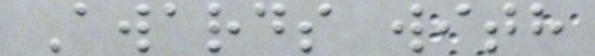Awards with
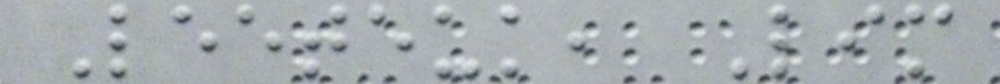Leeteuk, Lim
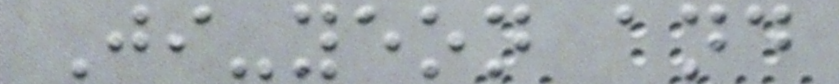Ji-yeon and
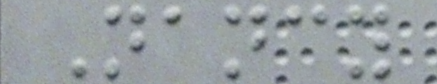Nancy
